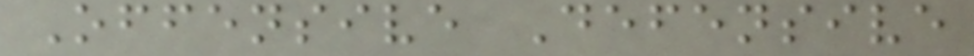Offensive Defensive
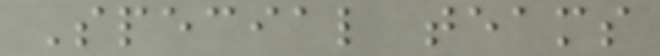Special teams
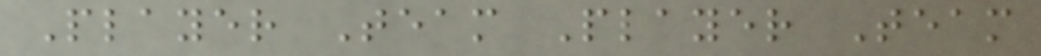Player Team Player Team
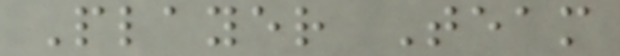Player Team
